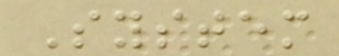System
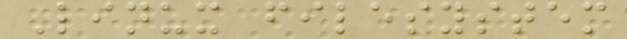Linux filesystem
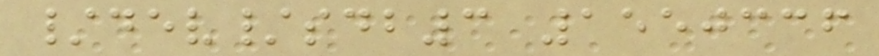/dev/sdb3 1550336
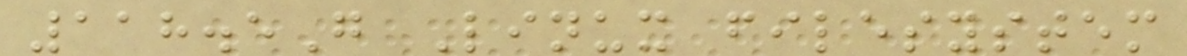118.5G Linux filesystem
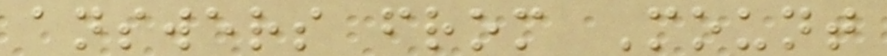answers from Mount
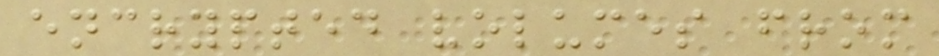encrypted volumes from
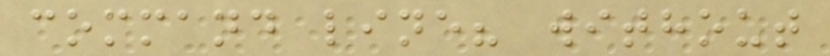command line? without
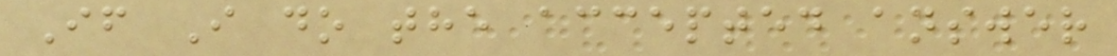If I do the accepted answer
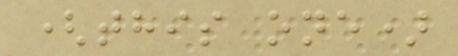(this one)
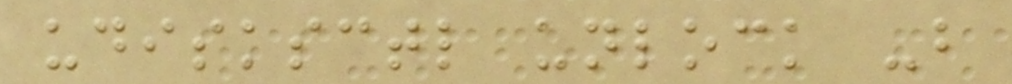udisksctl unlock -b
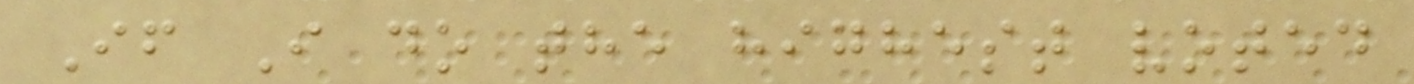If I do the highest voted
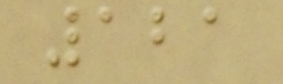121
